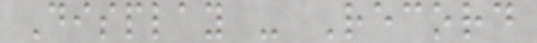Display - Record
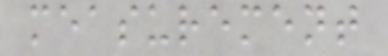measurement
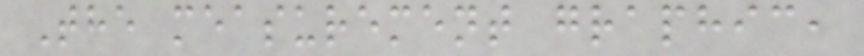The measurement graphic,
